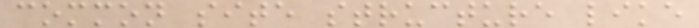common site structure like
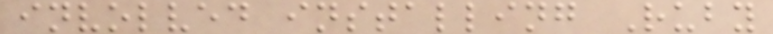involved installing Ruby
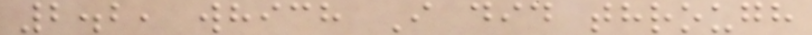2.2, which I did through
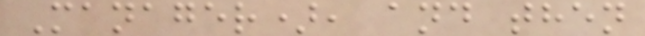Manager), and then
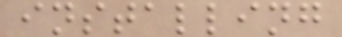installing
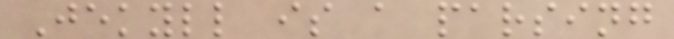Jekyll is a parsing
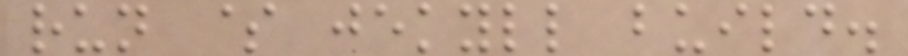run $ jekyll build.
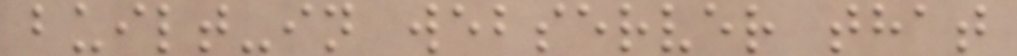built-in webserver that
